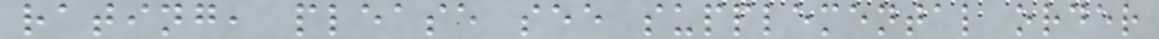rating, please see supplemental order
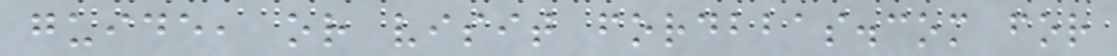guide, or visit fordbbas.com for
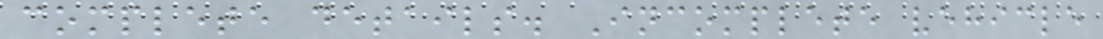complete details. Incomplete vehicle
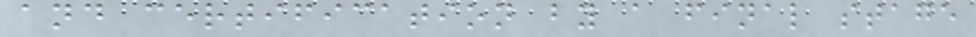and certification by a final stage
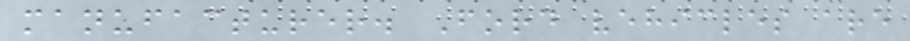manufacturer. Ford vehicles are
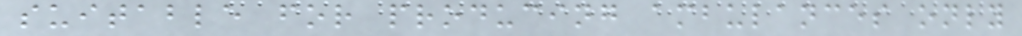suitable for producing ambulances only
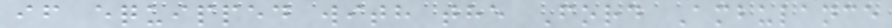if equipped with the Ford Ambulance
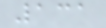131
